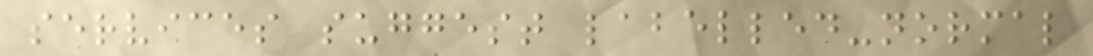services suggest labelled-normal
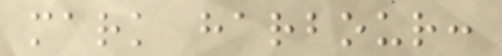mark harbour:
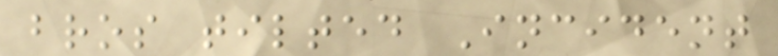bros tilted Incident
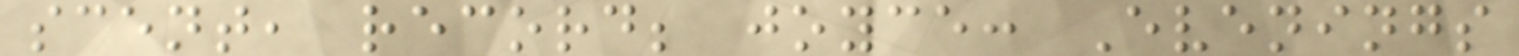scent, record; joyce: Evenings
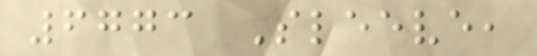6773 Sleeve,
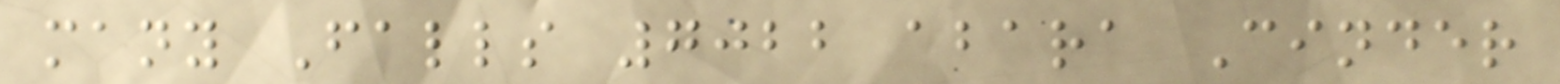many Falls 7022 abara Cinder
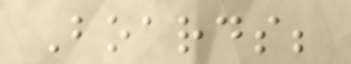Boards;
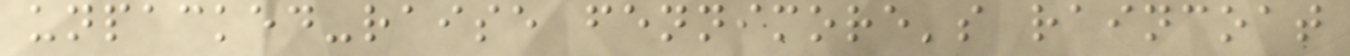unpacked-raise fennimore's raincoat
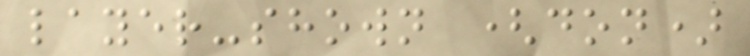layer-shown (don)
